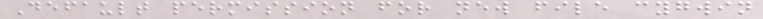Default permission for new file cygwin
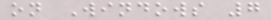on Windows 7
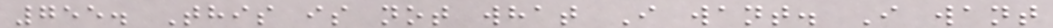755. This is not what I want. I want
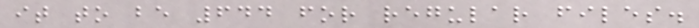it to be 644 for regular files.
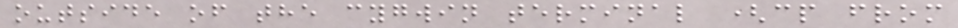outside of the cygwin terminal (cp from
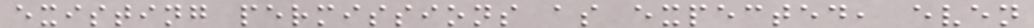existing permissions as expected, even
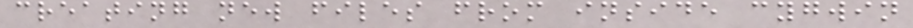creating new files from inside cygwin
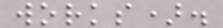works).
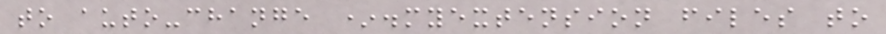to auto-change *.myextension files to
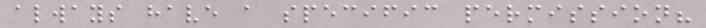always have a specific permission?
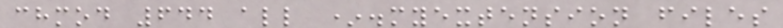chmod 644 all *.myextension files
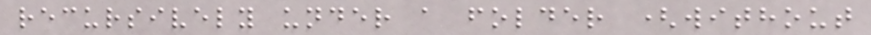recursively under a folder (without
